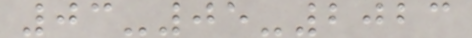03-05-2023
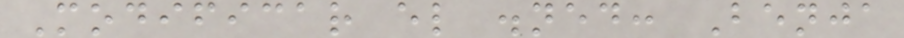Modificar el .ned: Benja
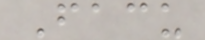Facu
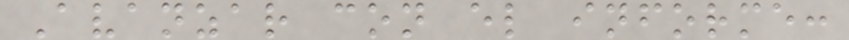Avanzar con el informe:
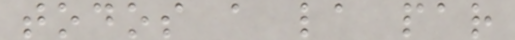todos a la par
